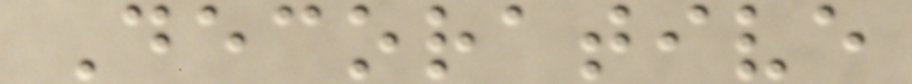Decorative
